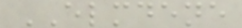ELMDENE
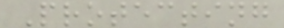Protecting
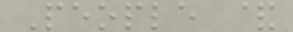People &
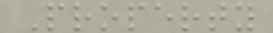Property
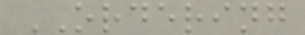ORDERING
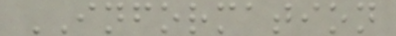INFORMATION
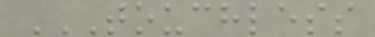TOUCHLESS
